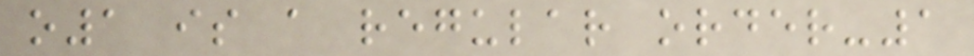o1 is a regular order-1
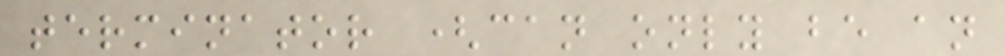terminator (can only be an
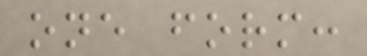one form:
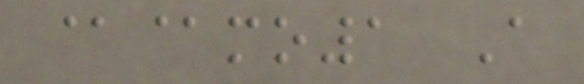@@mo1 A
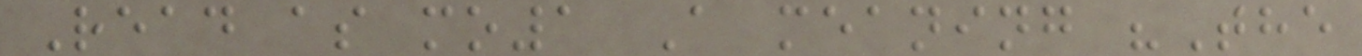Read as mo1 A meaning "The
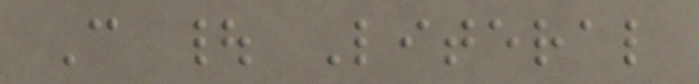C | Literal
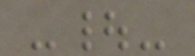-|-
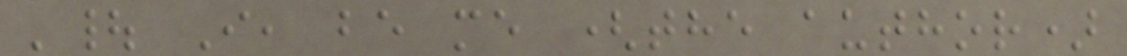'| I, be me (the author)
